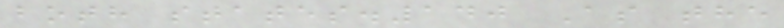both states.140 As the
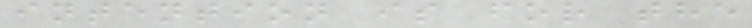intention is for the
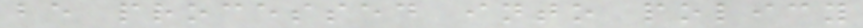be processed into policy
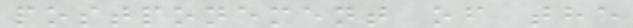postponement of the
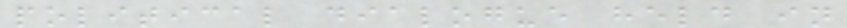political dialogue held in
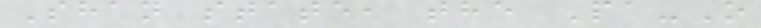Shan state, the Pa-O
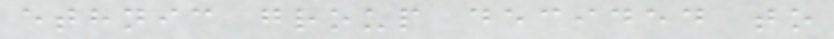ethnic group decided to
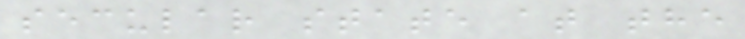secular state at the
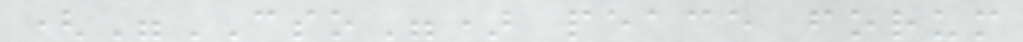("CSO") peace forum
